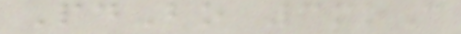PdBo 3moC
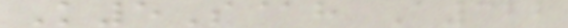K5S@h A322
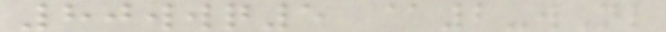80wwq5 @2-wNl
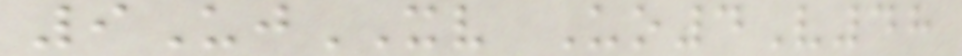9UjXV Uo4V48
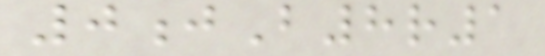0jB8r1
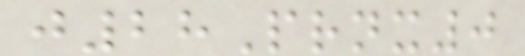j28Prnx0
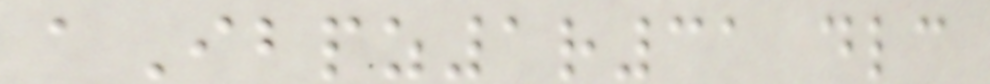aIbpz1r31 dlc
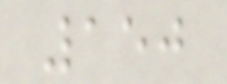150
